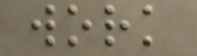work
